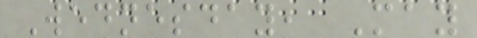Wednesday, May
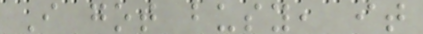I got busy, it
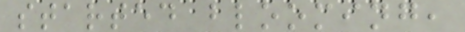started blooming,
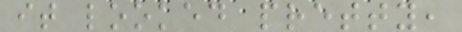it looked pretty,
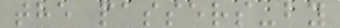the passers-by
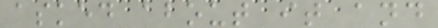asked about it and
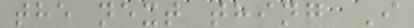the next thing I
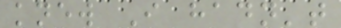knew I hadn't
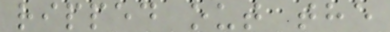ripped out the
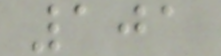101
